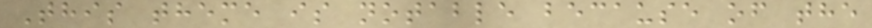This theme is notable because of the
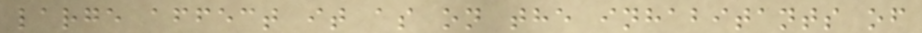large affect it as on the inhabitants of
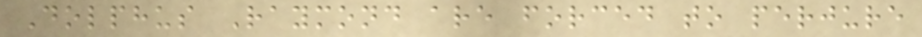Dolphus Raymond are forced to perjure
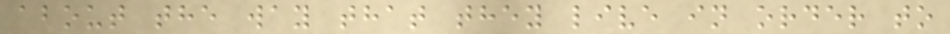about the way that they live in order to
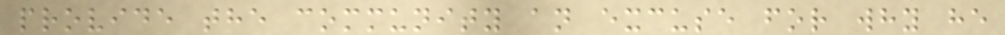provide the community an excuse for why he
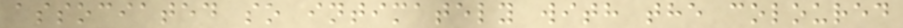associated so intimately with the coloured
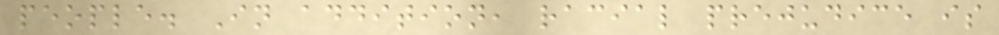people. In addition, racial prejudice is
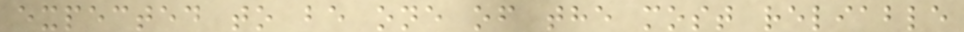expected to be one of the most reliable
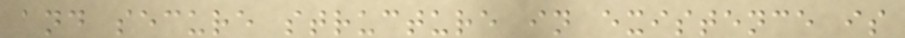and secure structure in existence is
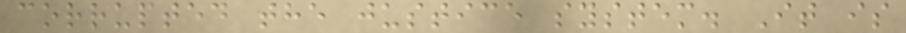corrupted the justice system. It is
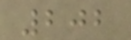202
